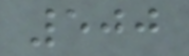500
